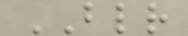BLR
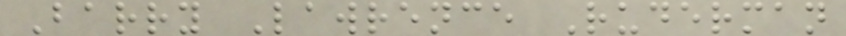Barry Lawrence Ruderman
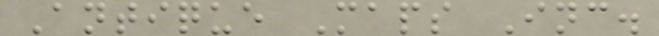Antique Maps Inc.
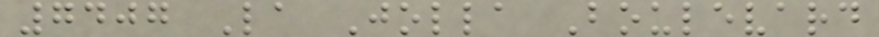7407 La Jolla Boulevard
